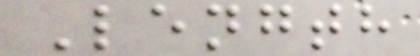Length
